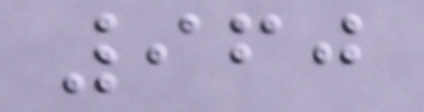960
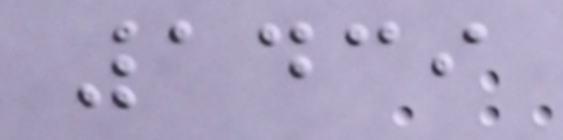1439
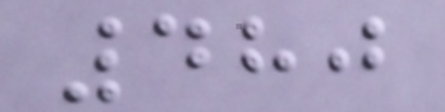480
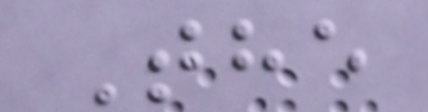The
